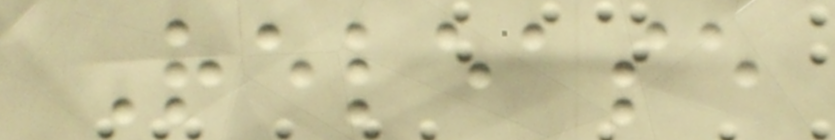Release
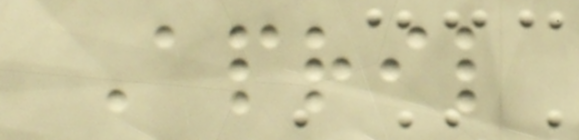April
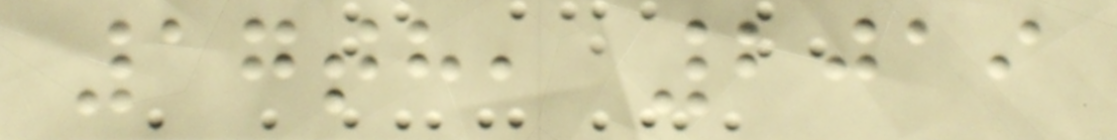17th, 2019
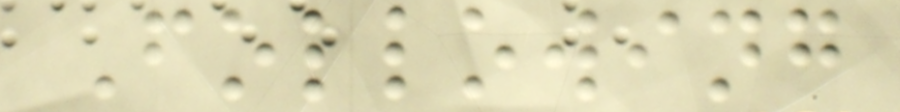Following
